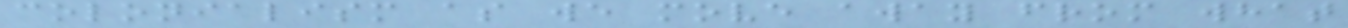colonialism as we move away from what
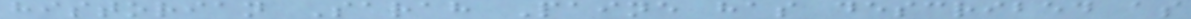historian Sarah Paine has described as
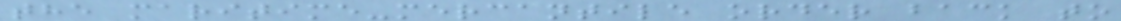the maritime-mercantile order back to
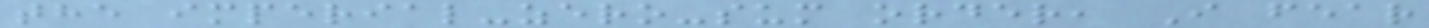the imperial-zero-sum order, I fear
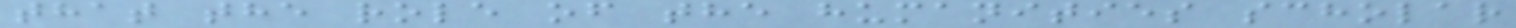that the role of the humanities scholar
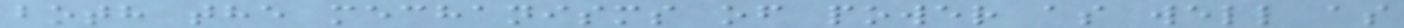both the mechanisms of power as well as
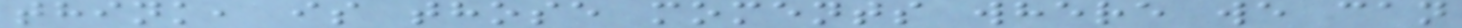think, is those moments where we can
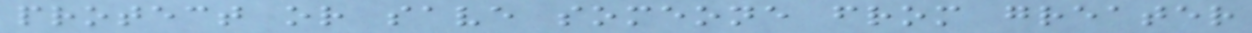protect or save someone from greater
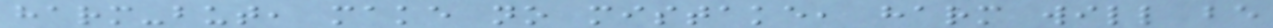harm-but, make no mistake, harm will be
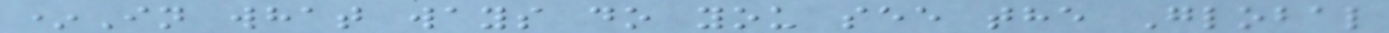*In what ways do you see the Global
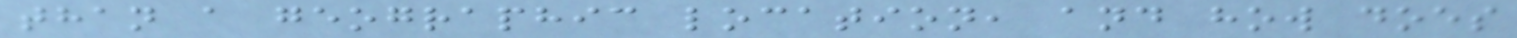than a geographic location, and how does
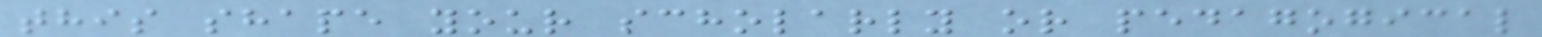this shape your scholarly or pedagogical
